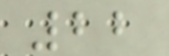22
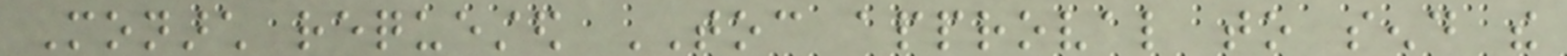Monarch requested TOC approval to send the
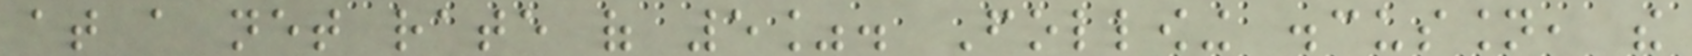at a net rate of 5%. Following discussion, the
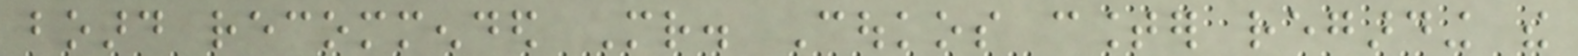board recommended Mr. Coukos counter regarding the
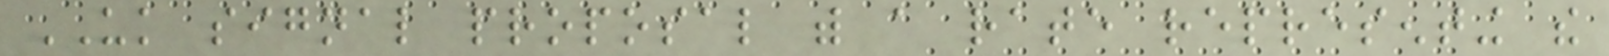UK signal proposal with a rate representing the
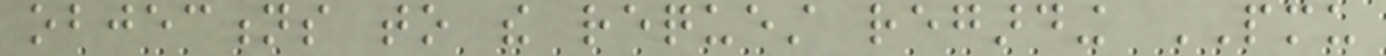objections to the request regarding PMU
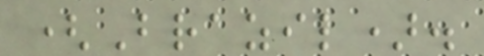(Brazil).
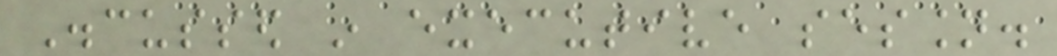Discussed in executive session.
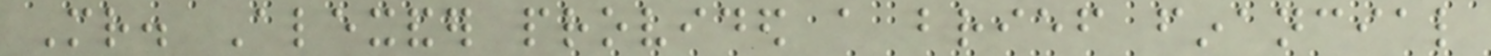Mr. Alexander provided a brief financial
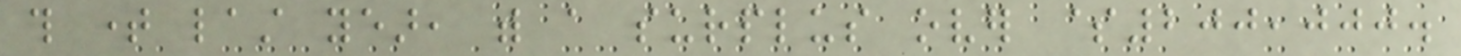this time last year, with a surplus over $200,000.
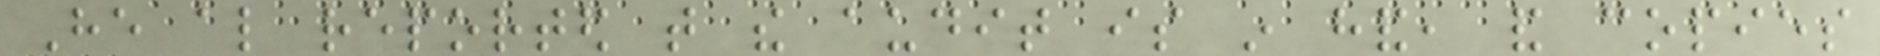He also reported that the audit is in hand, and copies
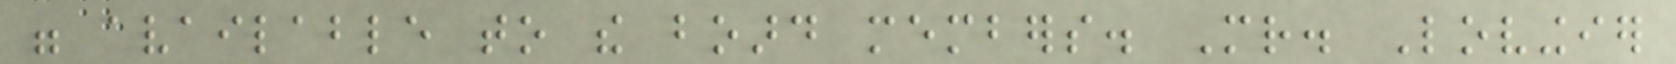were available to the board members. Mr. Lovingier
